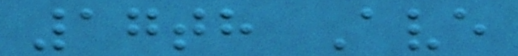17th Ave
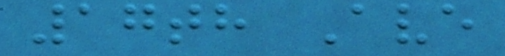17th Ave
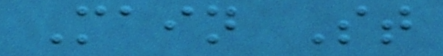Main St
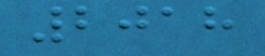2018
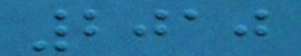2010
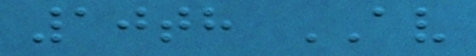10th AV
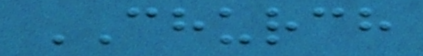CHURCH
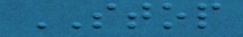STOP
